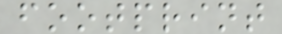footprint
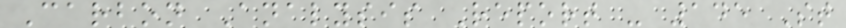Carbon Analysis Report - 145 St
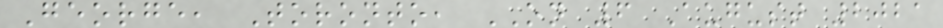George, Toronto, ON 6 August 2021
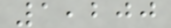1,200
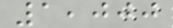1,000
